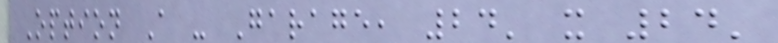Option A - Garage, 24' x 24'
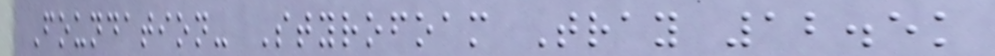Foundation- Styrofoam Tray 12.5k
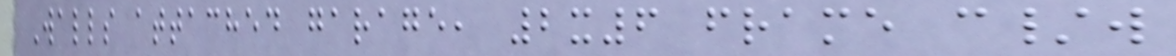Walls attached garage, 2x6 frame c/w
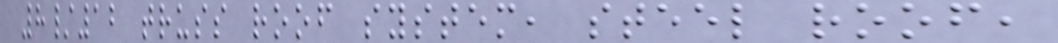8/12 truss roof system, steel roof,
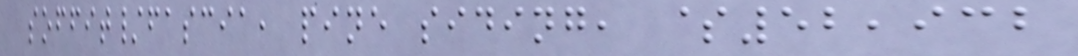soffit/fascia, pine siding, $52,932
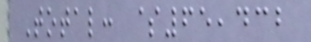Total: $65,432
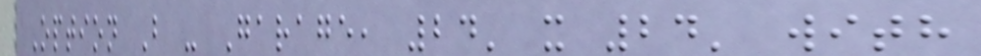Option B - Garage, 24' x 24' with
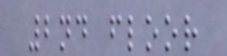2nd floor
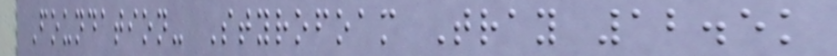Foundation- Styrofoam Tray 12.5k
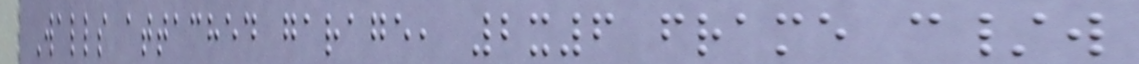Walls attached garage, 2x6 frame c/w
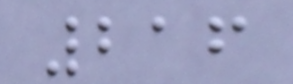216
